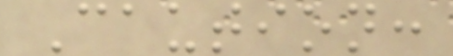Caution:
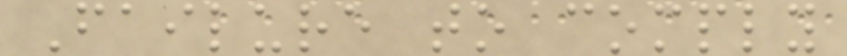Failure to comply
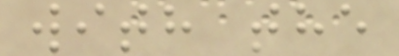with the
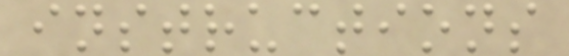instructions
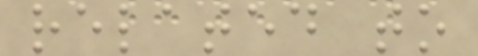related to
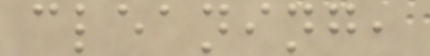cleaning,
